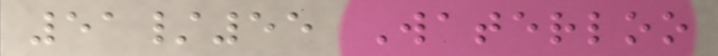51/55 Waterloo
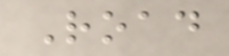Road
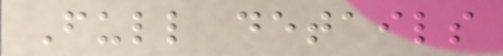Full details
